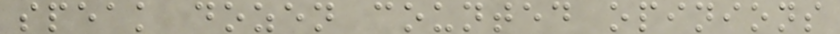speak dozen counted opinions
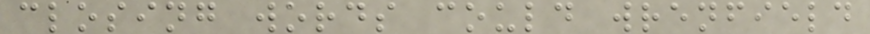closing words could wrenfield
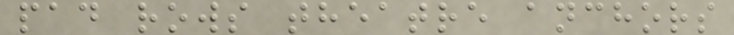pad rows theatre anchors
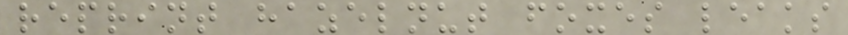reprint hazelnut foxes leaks
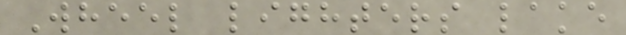Wheel lighters lake
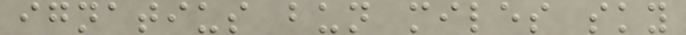ignatius bun miles sky
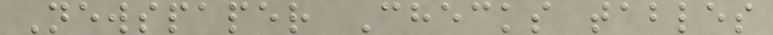Newspaper Checks tables
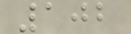102
